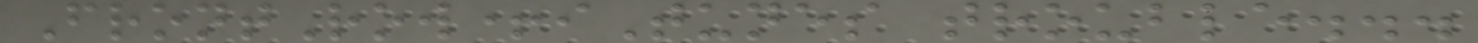FrontRow+iTunes trouble...
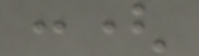:(
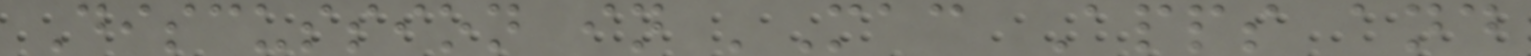Discussion in 'Mac Apps and
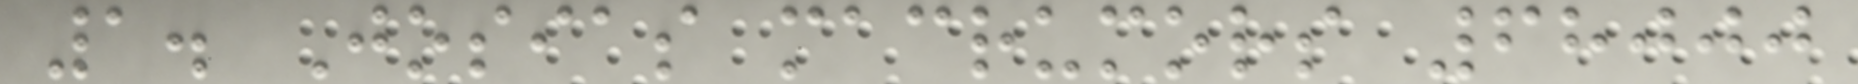1. Josias macrumors 68000
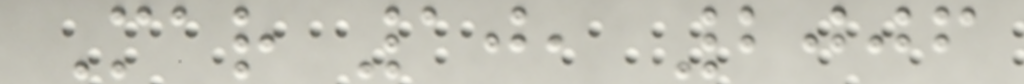Mar 10, 2006
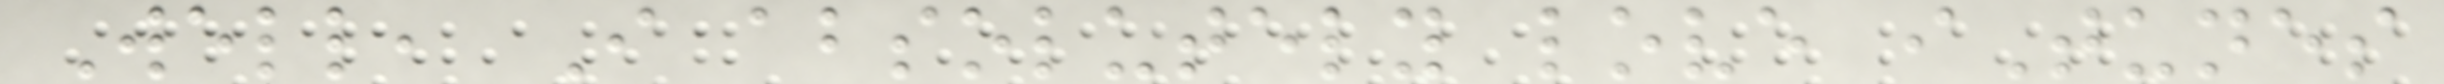Well, I absolutely love iTunes
